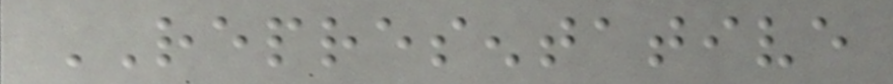REPRESENTATIVE
